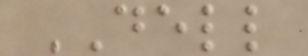DELL
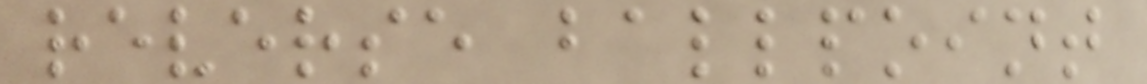reverse ballpoint
